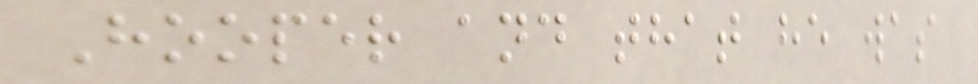Hooper and that he was
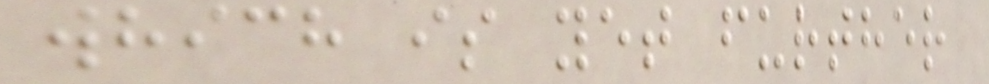which is yet further
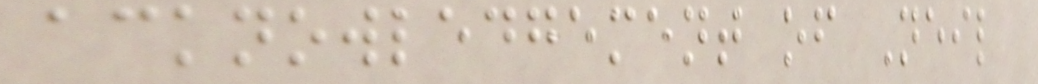acknowledgement of Neil
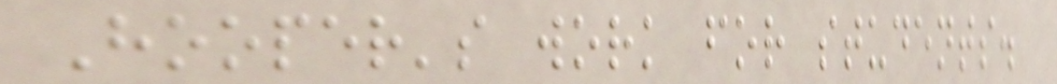Hooper's work for students.
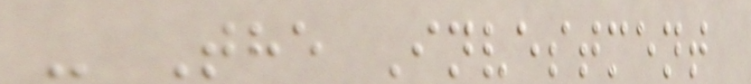- The Investment
